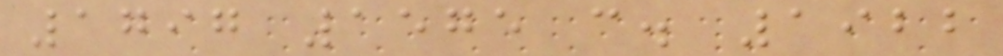1797 1575 c. 1922
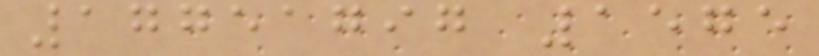17751797 1575
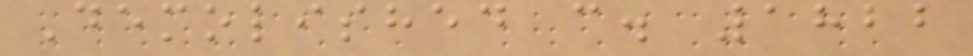Demolished c. 1822
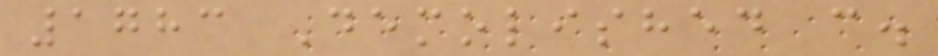1783 Demolished c.
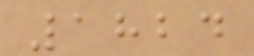1824
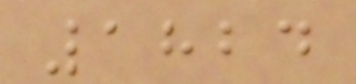1824
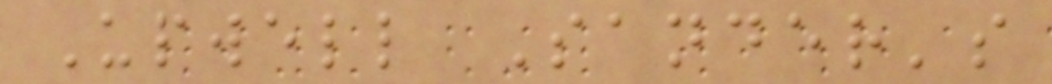Upwell Sander's
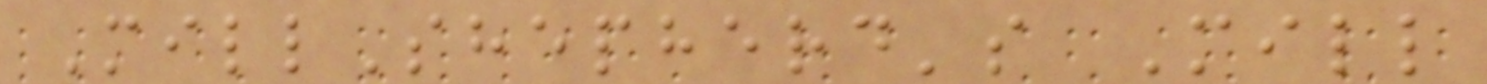MillShepherd's Mill
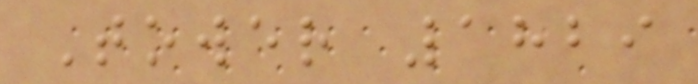Tower 1829
